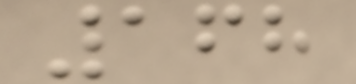168
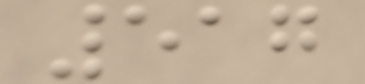517
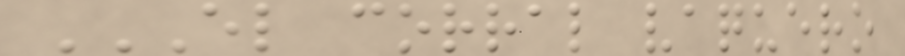EL CORRAL VAQUERO
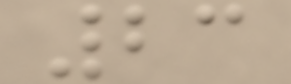23
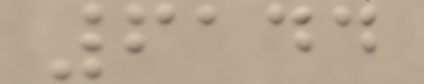6144
